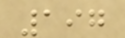197
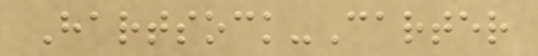Hartsock-Carter
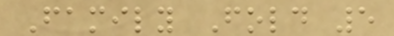Family Fold 5
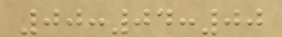00:04:00
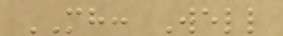MH: Well
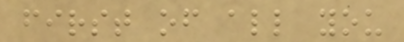first of all you
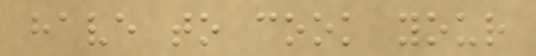have to cook your
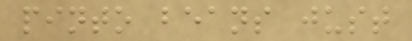pinto beans just
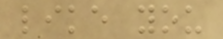like you
